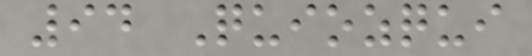94 Quiozqui
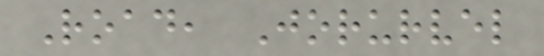Road, Jorurvel
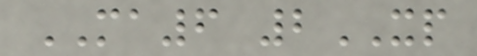MA6 2XP
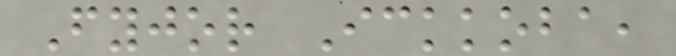Fyjor Ickkoba,
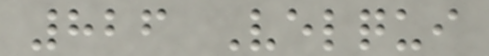826 Velqui
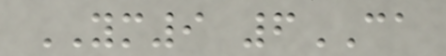YM9 6CA
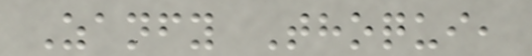Zanfy Thoqui,
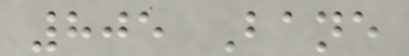805 Bane
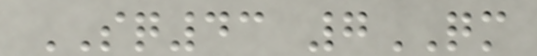SQ43 7QM
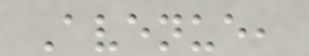Avenue,
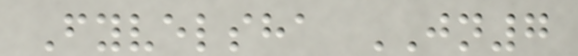Fyvelsha JN7
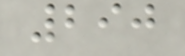290
